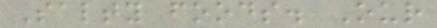Salty foods. Our
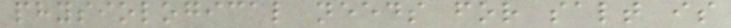physiological needs for salt is
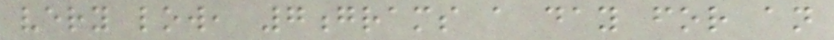very low, 7grams a day for an
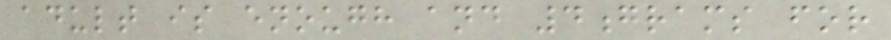adult is enough and 4grams for
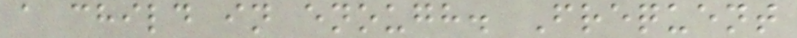a child in enough. Frequent
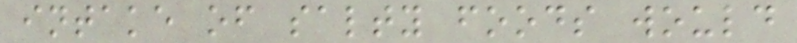intake of salty foods would
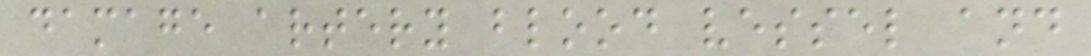damage artery blood vessel and
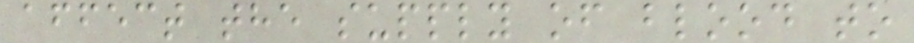affect the supply of blood to
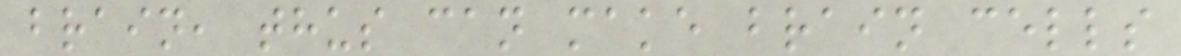brain, thus can make brain cells
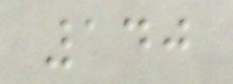140
